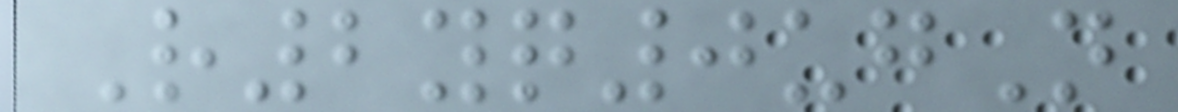R2yq0ugN
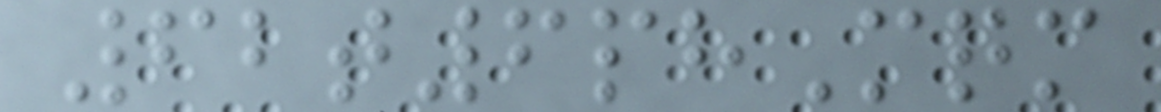62t6phMqm
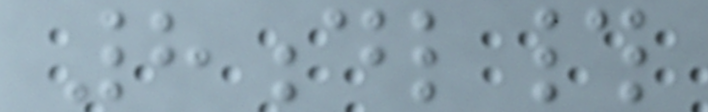8dl#
